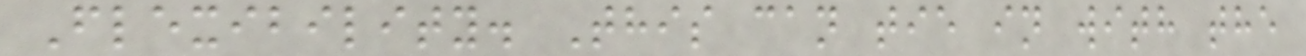Flexibility. This can tie in with the
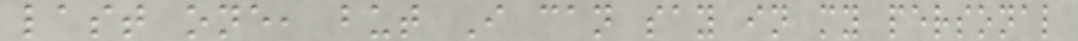last one, but I can say in my personal
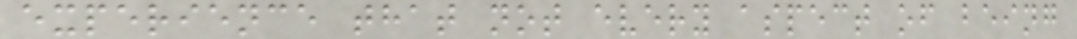experience that not every aspect of being
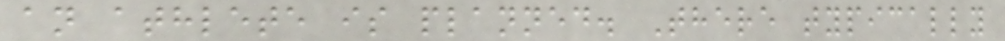an athlete is planned. There typically
